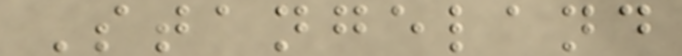Stangeland
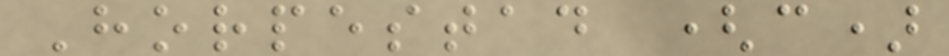Horpestad (c)
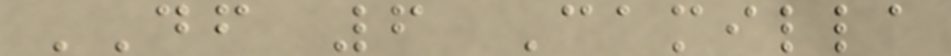DF 6 Camilla
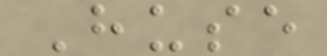Huse
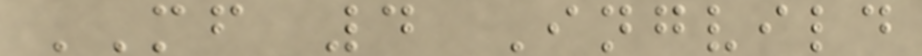MF 4 Ingvild
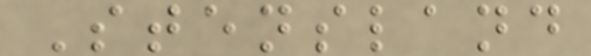Stensland
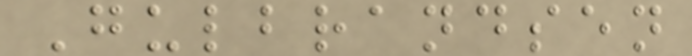Gulbrandsen
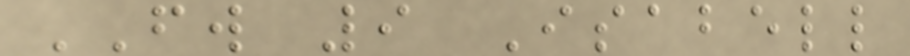FW 9 Isabell
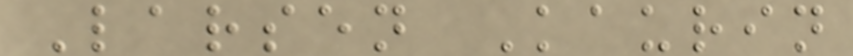Larsen Kaurin
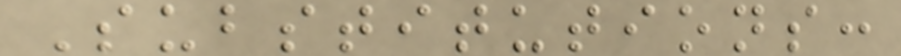Substitutions:
